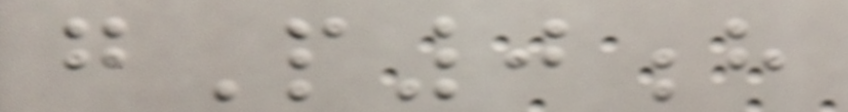gP0h
